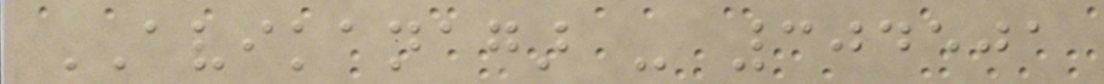AVIKANAGAR - 304501
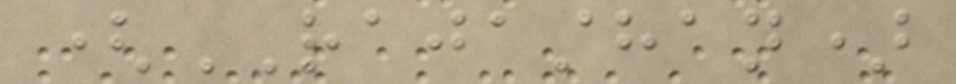(RAJASTHAN)
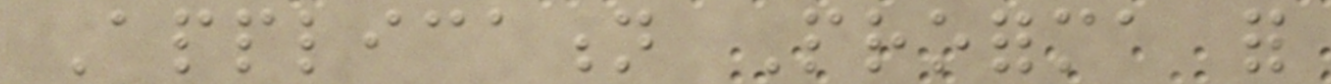Application Proforma for
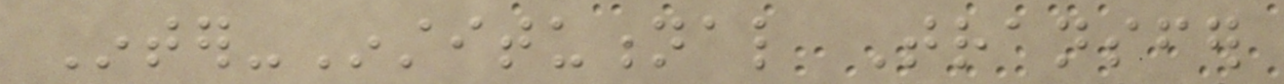Inter-Institutional Transfer
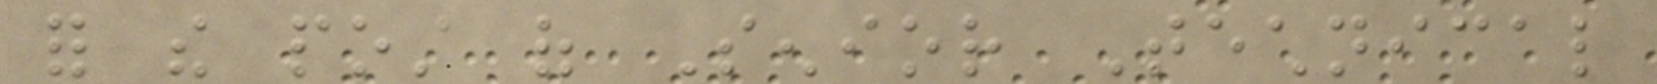for the post of Senior Technical
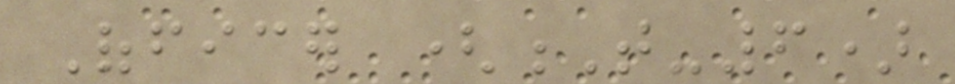Officer (T-6)
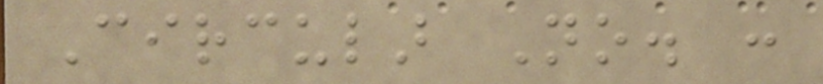Circular No. :
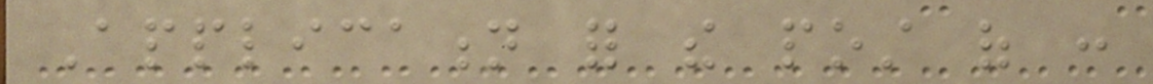Application for the post of :
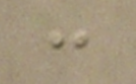:
